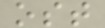ost
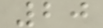20
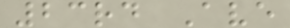23rd Ave
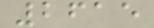2615
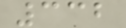332
